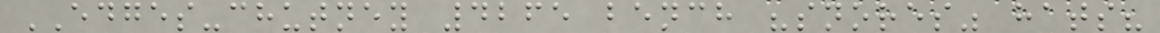EDGES-chutney 4265 bench "snores" hats?
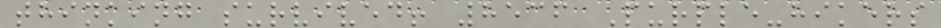thinking survived! 8536 Purple-hikers
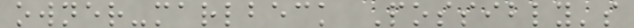owner-marlbeck Possibly's
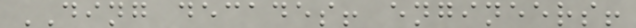DING decades! engineers!
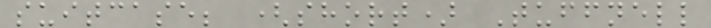suitcase; (short) Tuffnell
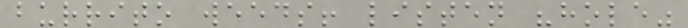burrito weeds! listen "hole"
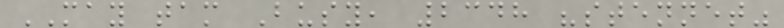MAY tam Busy, 2348 "stennet"
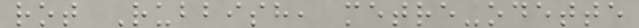rot Rubbish, metre-odette
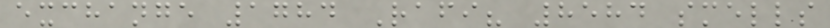exchange 1784 Rafi? 8584 smells
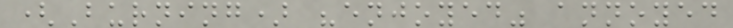(Burning) "enjoyed" annoyed
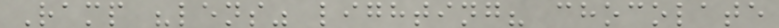Ramp "lens" lighting? chocolate
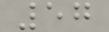57
